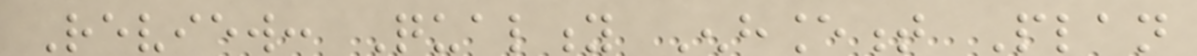Review: Quality Enhancement Plan
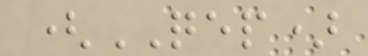(QEP)
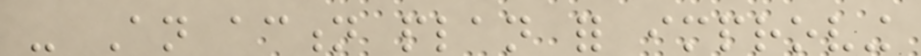- An action plan for improving
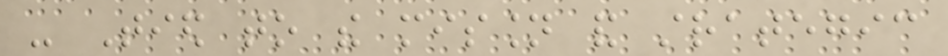- Tied to the mission and strategic
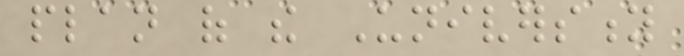plan of the University
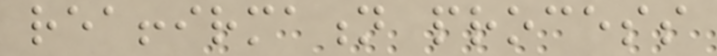reaffirmation process
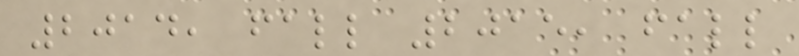2014, fall 2015, fall
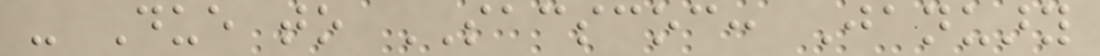- Due to SACSCOC: January
